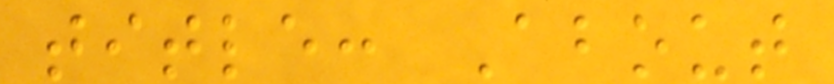title: About
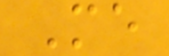Me
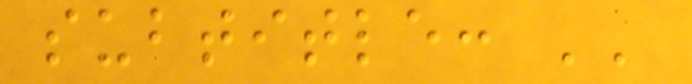subtitle: ''
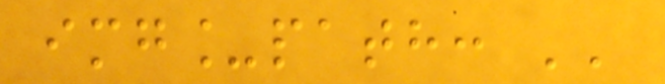img_path: ''
